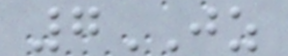7JZ
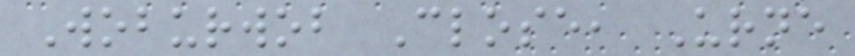Woburwob Close, Urne
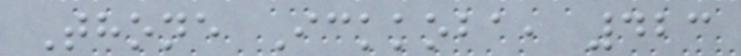Thone Ickkoba, 423
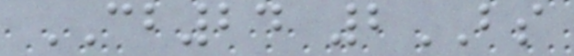CB24 2BS
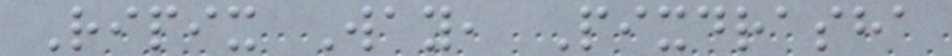Ripix Way, Pixdrasha
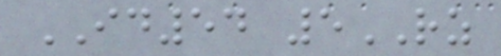ID54 5RZ
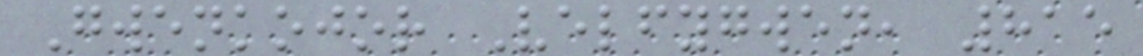Gwenkojor Velfygwen, 815
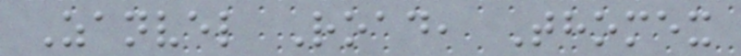Zanvel Road, Thomex
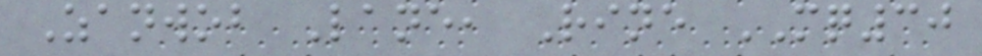Zanwob Lane, Rine MQ30
